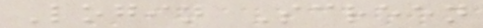Login Screen
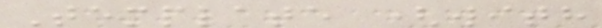Template (with
